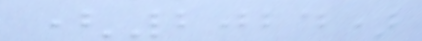(2024)
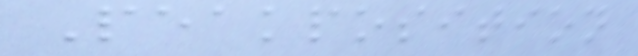Peakposition
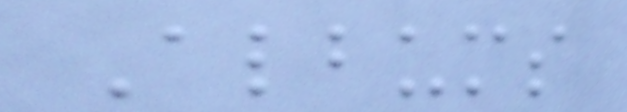Albums
